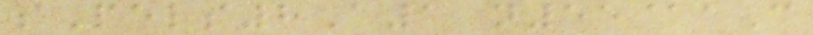sPels8A1 n55@aC
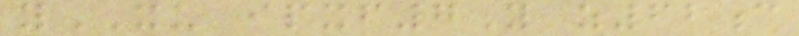yXU ipxf7Y z62c
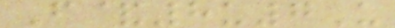F&8u7U
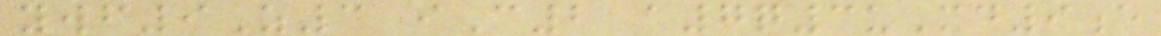ywf9Z3 iC2 a7q3uMd9e
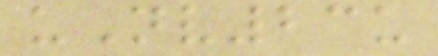uNv23u
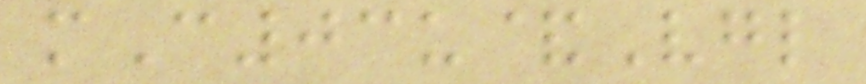mC03u&Vgl
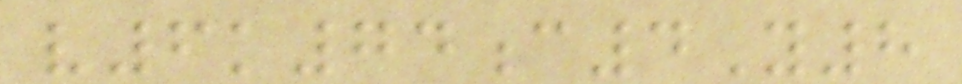v6k74c4Y8
